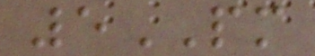5PM
